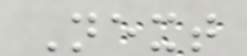Next
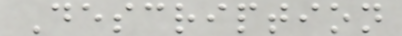Description
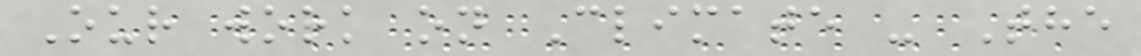Our work on Climate - The
